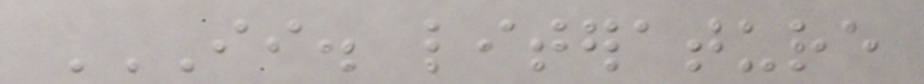II. LITERATURE
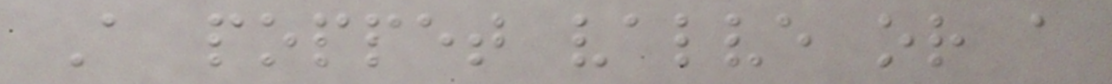A poppet valve or a
